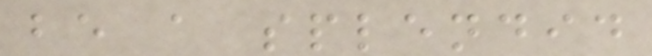be a splendid
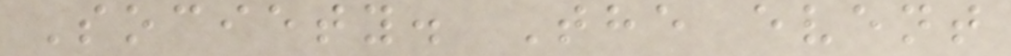Society. The event
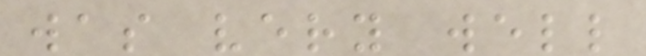was very well
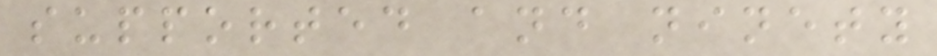supported and ninety
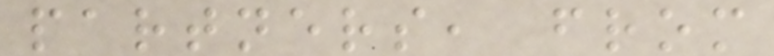partners, from
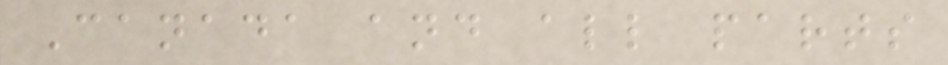Canada and all parts
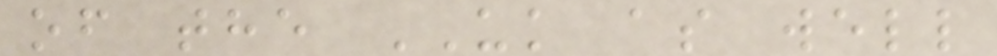of the UK as well
